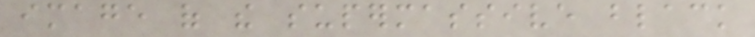image of the supermassive black
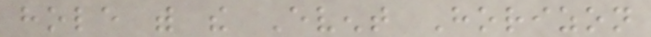hole with the Event Horizon
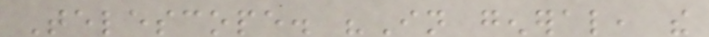Telescope. "In general, the
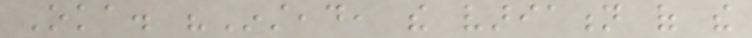Oka. "Instead, the variation of the
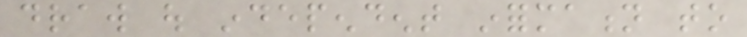draw out independent information to
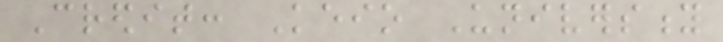Credit: Keio University
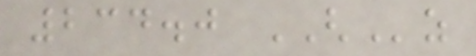234.0 GHz
